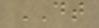DT
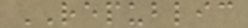REPUBLIC
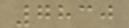7830
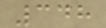348
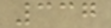337
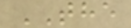THE
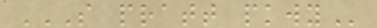S PRATT PKWY
